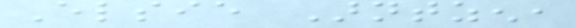Elsie Arntzen,
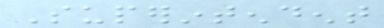Superintendent
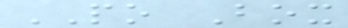PO Box
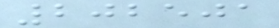202501
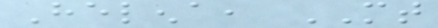Helena, MT
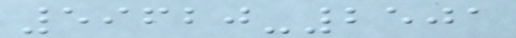59620-2501
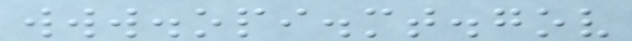www.opi.mt.gov
